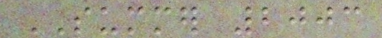SUMMER 2003
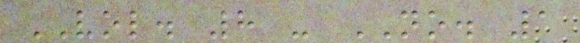VOL. 8 - NO. 1
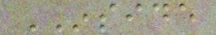INSIDE
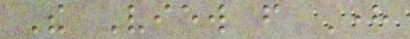The View from Here
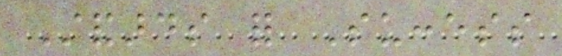Standards for Success
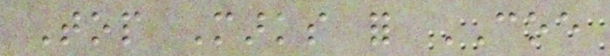Top Marks for COE
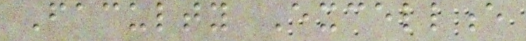Faculty Excellence
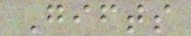Gifts
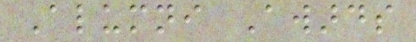Alumni Awards
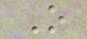O
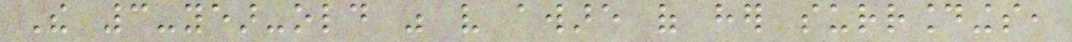The 3-year-old was very aware of her surroundings,
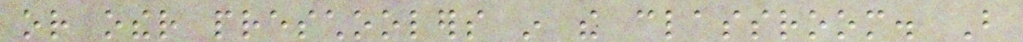or other preschoolers in the classroom. But
